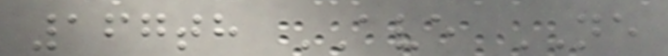167th AVE NE
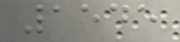1545
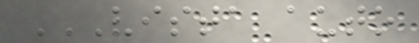VISTA AUTO
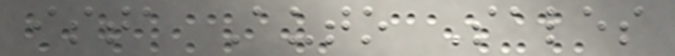ista Auto Sales
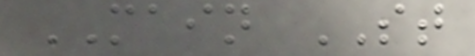MAIN ST
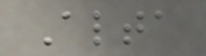Alta
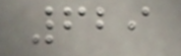629
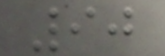90
